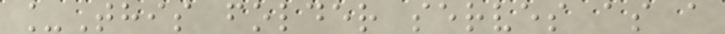_This folder serves as a
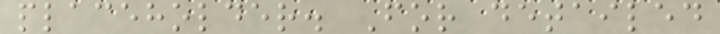placeholder. For detailed
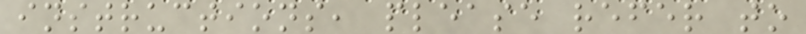instructions, please refer to
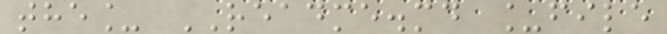the_ README.md _file
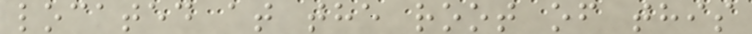located at the root of this
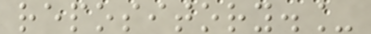repository._
